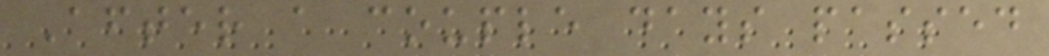After a couple days passed
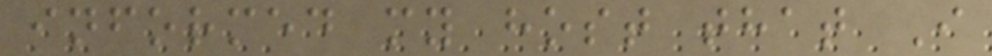informed my host that I
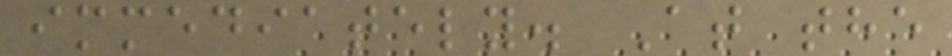immediately. At the
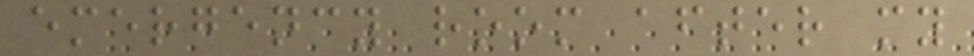emergency room after my
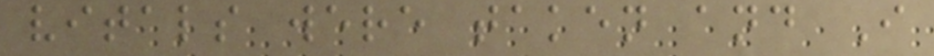vitals were taken and I
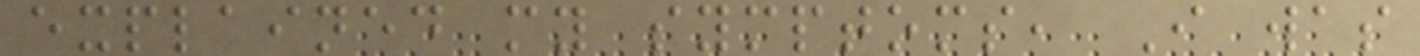explained my symptoms, I was
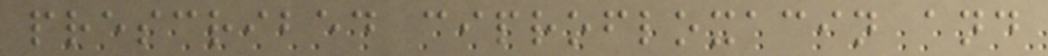prescribed ciprofloxacin and
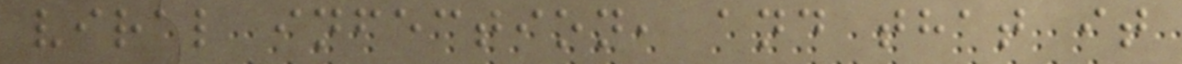viral infection, and that it
